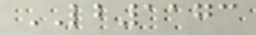LB1173
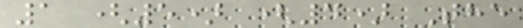1 (5) (4) The
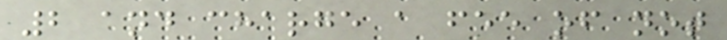2 and charge a fee of not
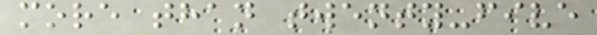more than twenty-five
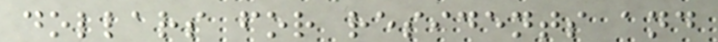dollars for residents and
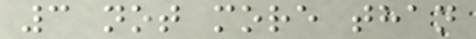3 not more than
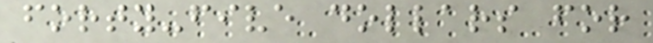forty-five dollars for
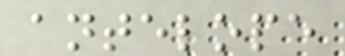antelope
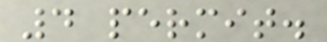4 permit.
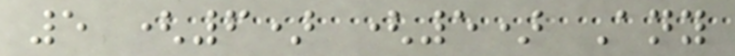5 (6) (5) Any
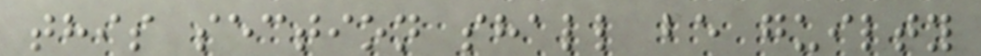this section shall be guilty
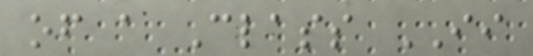of a Class II
